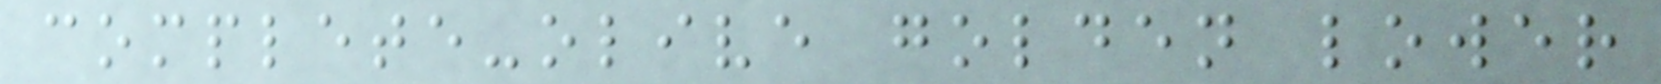complete-olive golden lower
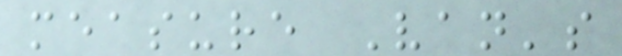measure Van's
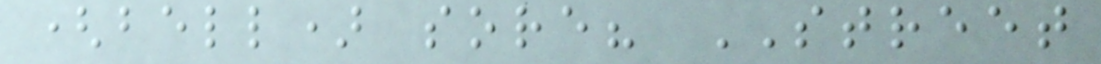(bell) sore? STREET
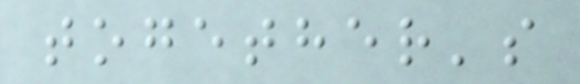together's
